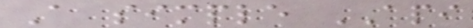A simple API
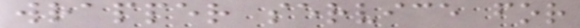wrapper service for
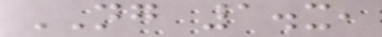NG 1.x,
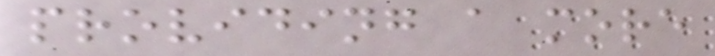providing a more
